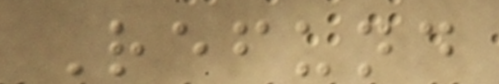Refund
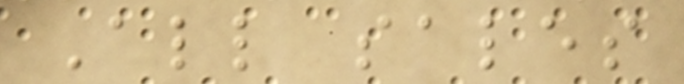All sales
